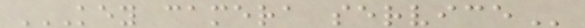KEY CAMERA SERVICE
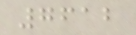7612
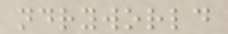ndryworld
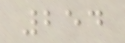254
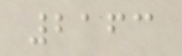2163
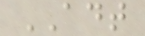ADT
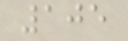105
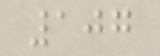107
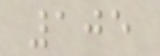105
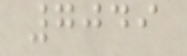7049
